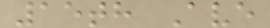15th Ave
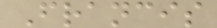Francis
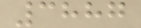3887
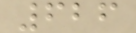626
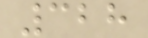328
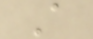A
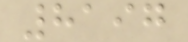8197
